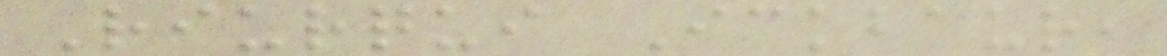Riurqui Ickbaur,
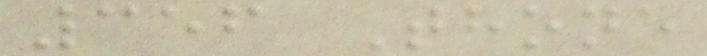356 Thone
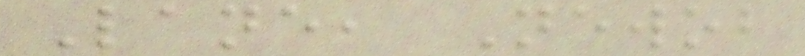Lane, Newob
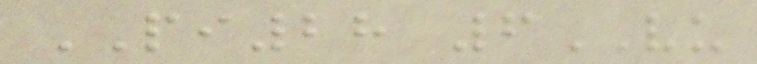PI28 6VU
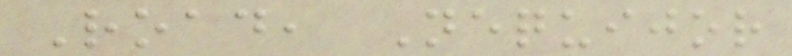Road, Nequijor
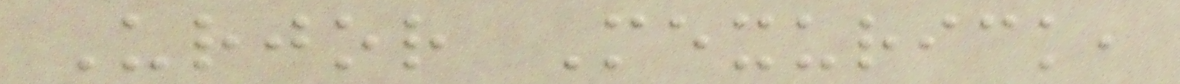Urjor Mexurick,
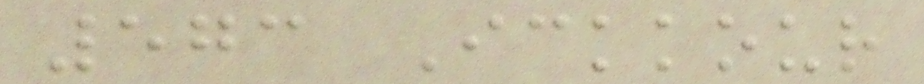573 Ickkour
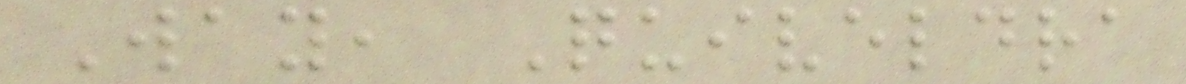Way, Quiveldra
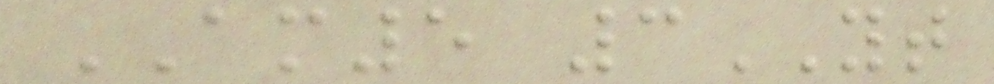AM5 3YT
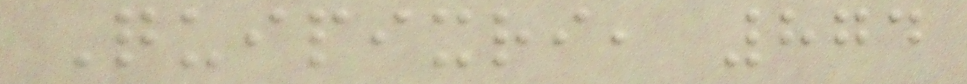Quipixri, 874
